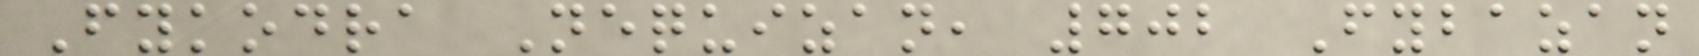Fykodra Nequizan, 702 Fybazan
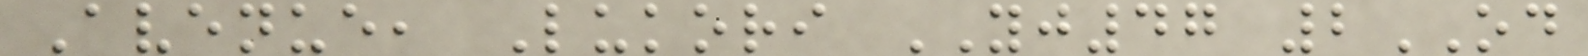Avenue, Lukori YJ47 2OD
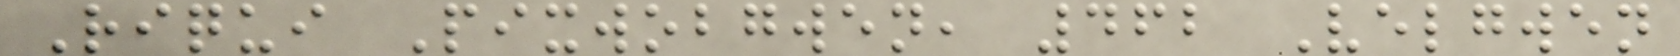Riqui Pixwobgwen, 462 Velgwen
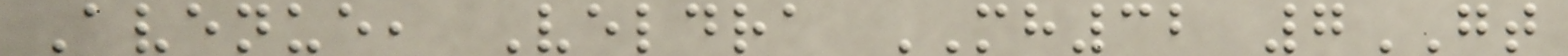Avenue, Veldra MH32 7GT
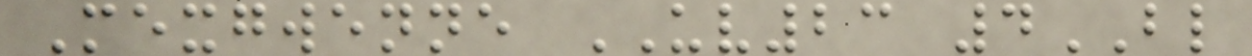Mexgwenne UV23 4BL
